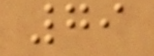79
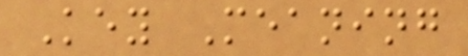Key Meaning
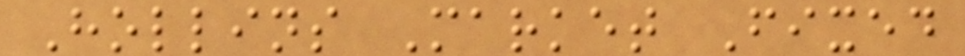Hollins Market Fixed
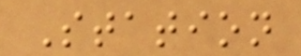Station
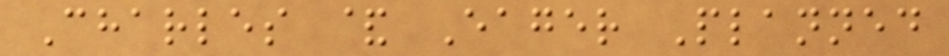Charles & Eager Planned
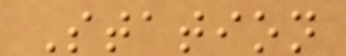Station
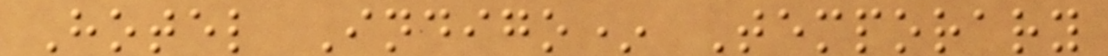Hotel Indigo* Temporary
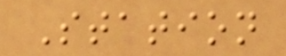Station
